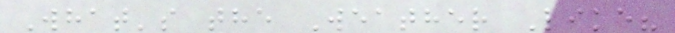What's the Weather Like?
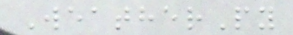WeatherPy
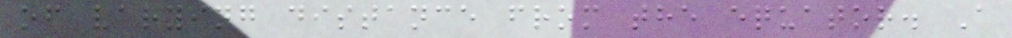of varying distance from the equator. A
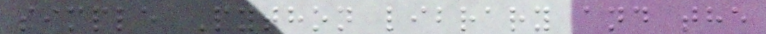simple Python library and the
